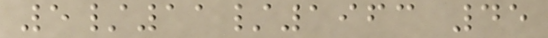5/11/1963 45
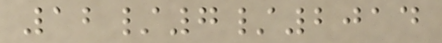12/7/2014
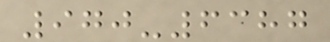970-6387
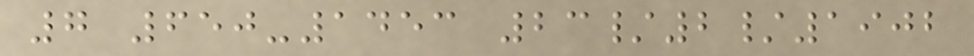7 650-1453 23/2/1902
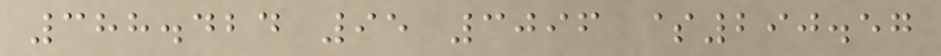388.424 95 3096 $290.57
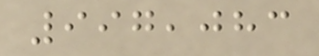997,083
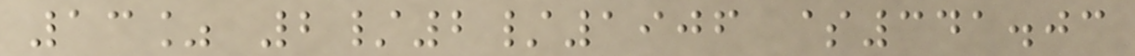13% 2/2/1906 $341.03
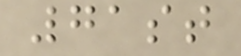71st
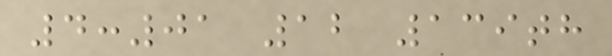4:01 12 139th
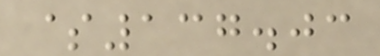$137.03
